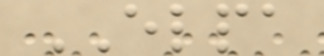ELPA
